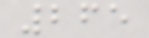265
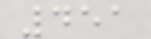451
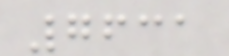7631
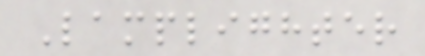Lamplighter
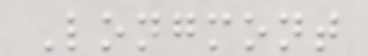Longmont
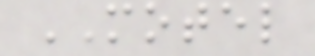MOTEL
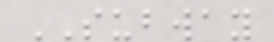SUBWAY
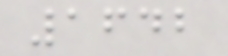1642
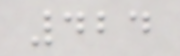424
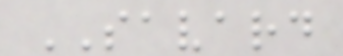SAVARD
